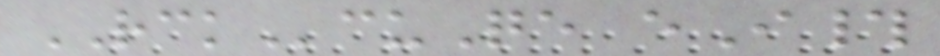RCKcuQe eI#
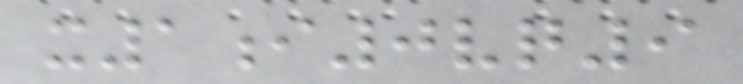x1i0vq9
